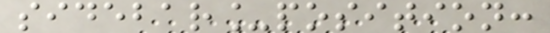sidebar_position:
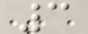3
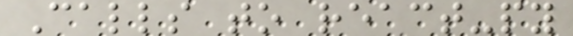Calls to react-py
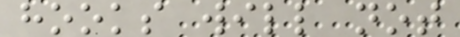hooks will not
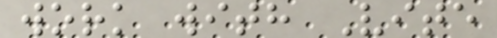work with Vite
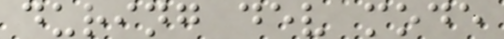during dev mode
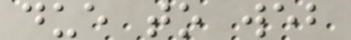due to web
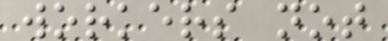workers not
